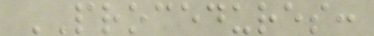PROCEDURES:
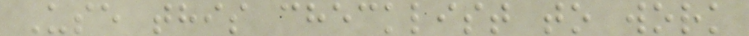Use this checklist to work
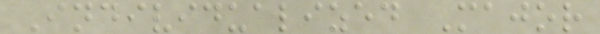Individualized Major
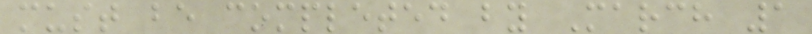must be completed by March 1
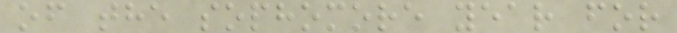of the sophomore year for
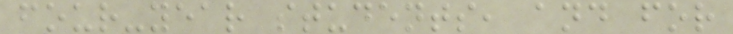four-year students, and for
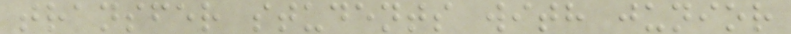transfer students with junior
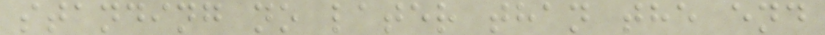standing no later than the end
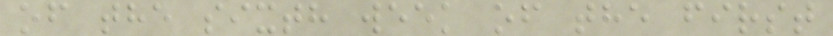of the sixth week of the first
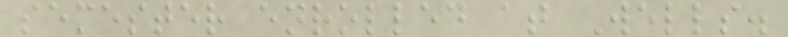semester enrolled at Wells.
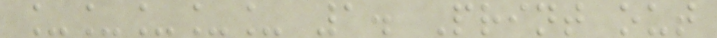_____ 1. Print out
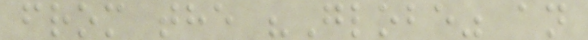from the "Globe" an
